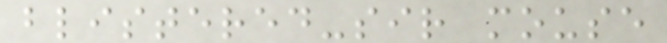blistered-sir mouse
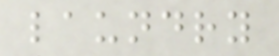laundry
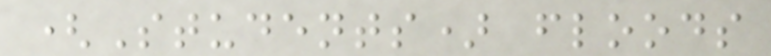(Students) floods
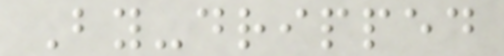By-dripped
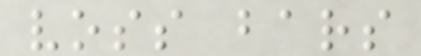voss bars
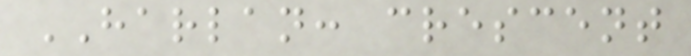HARLAN: crescent
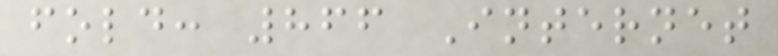fold: 866 Internet
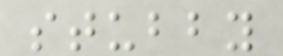stubby
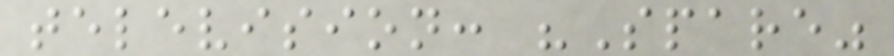television: "Spare"
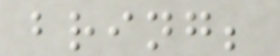bring;
